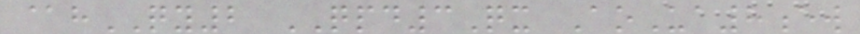@hQY2 QPD3Qx AoUa8ew
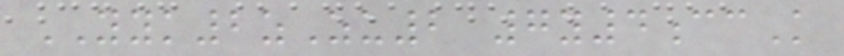YYK2zZu2 7y4ccK
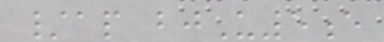/ap bjU5e
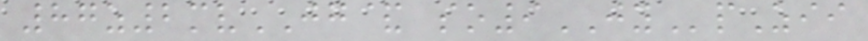87z2mvJG& so9JYpZii
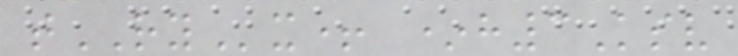tRYx+ *h3Ksv
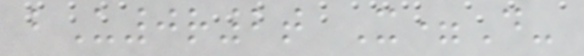bU0r2t X=D-
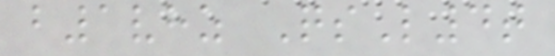b1vhz QsL4t
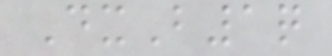DxB1q
